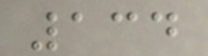134
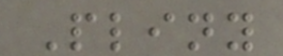Pliny
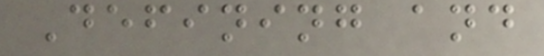Defining and
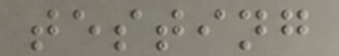testing
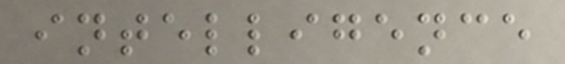intelligence
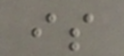is
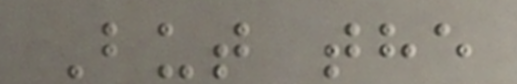But the
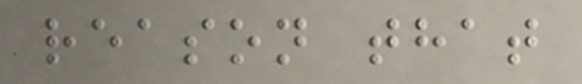reason that
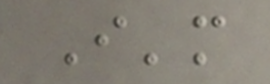I'm
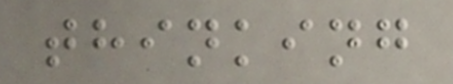thinking
